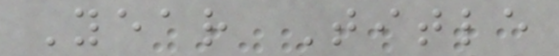Year Title
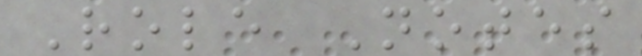Role Notes
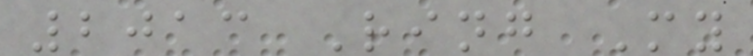2013 Ring My
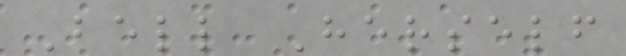Bell Herself
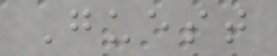Guest
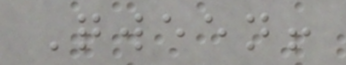Qween!
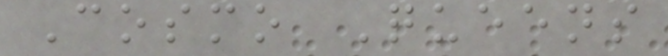Cosmo Queens
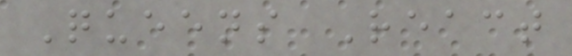Queens React
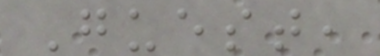Guest,
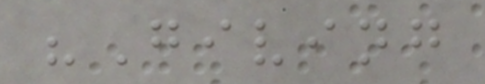"Giving
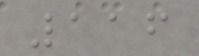116
